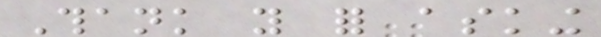Thank you for asking
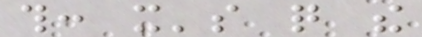this: it's quite the
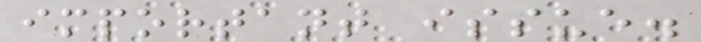important issue.
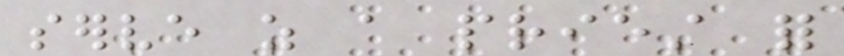serve as a priest for
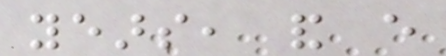years, and every
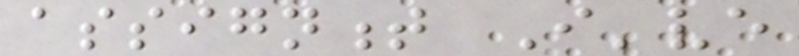assignment I've
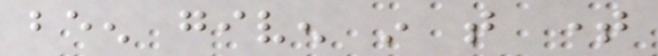been given in that time
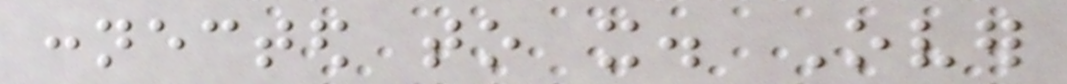connected to it. Over
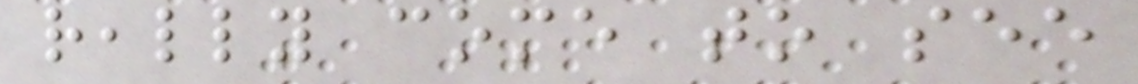really come to see
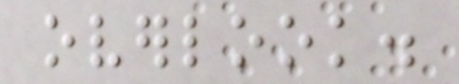overlook.
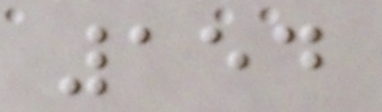154
